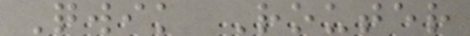Qwik Router
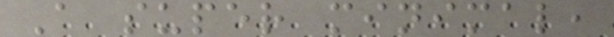A super minimal,
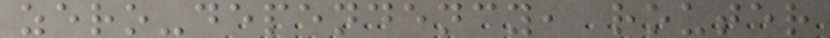zero-dependency, router
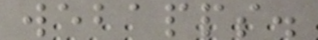webapps.
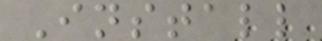Install
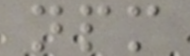npm
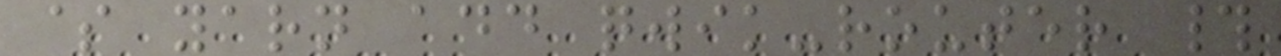$ yarn add qwik-router #
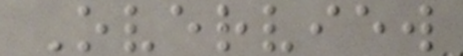Overview
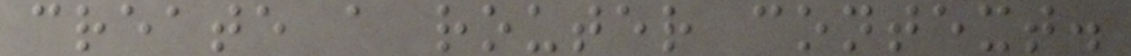create a router context.
